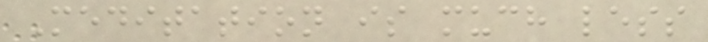Meditation is much less
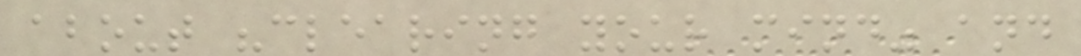about "clearing your mind" and
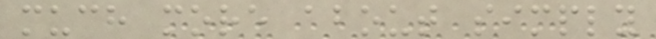much more about simply
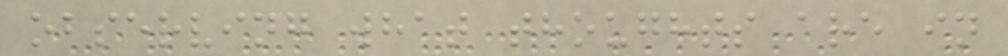observing what thoughts are in
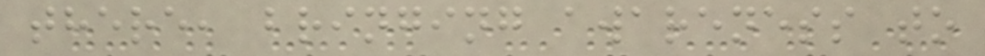there, bringing awareness to
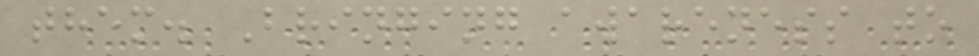them. Bringing awareness to
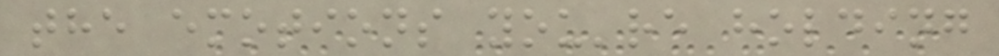the emotions you're holding
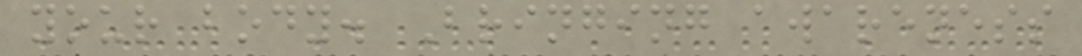your body. Bringing awareness
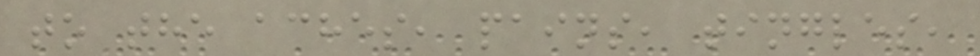to the aches, pains, tingles,
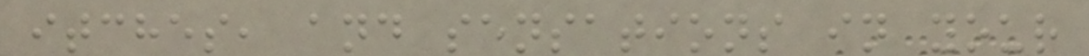itches, and sensations in your
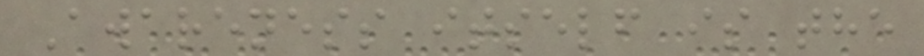Awareness itself is the
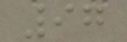97
